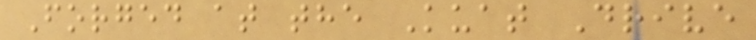Forged at the Kuat Drive
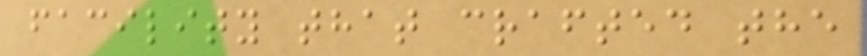facility that crafted the
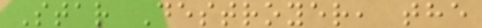Star Destroyer, the
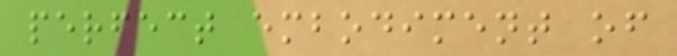perfect embodiment of
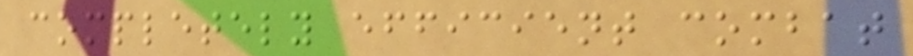completely efficient combat
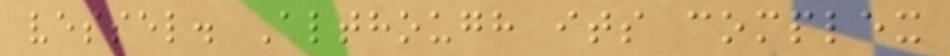vessel. Although its complex
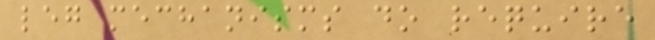leg mechanisms do require
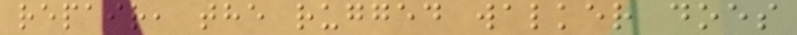repair, the rugged walker does
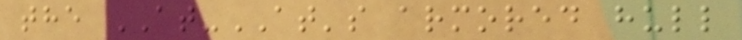the AT-AT's armored hull
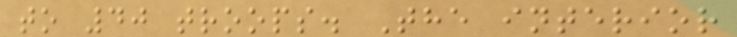to 40 troops. The interior
